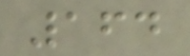164
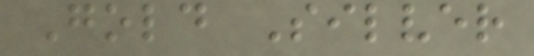Gold Silver
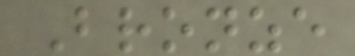Bronze
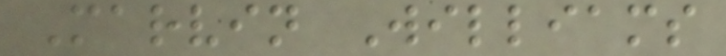Marvin Williams
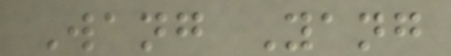Wang Yang
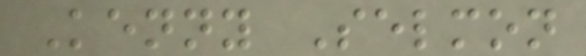Kenny Selmon
